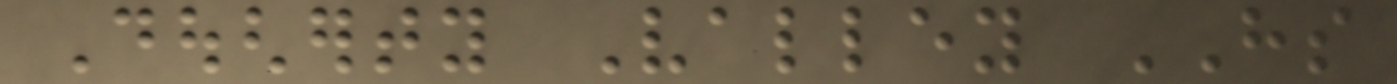Dougherty Valley HS
